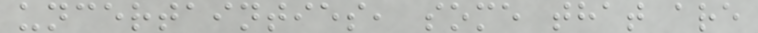uncertainties, some that are
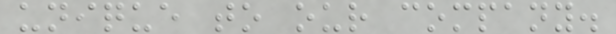unique to our company.
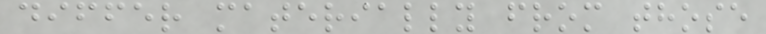differ materially from those
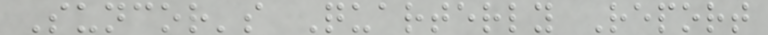Suncor's Quarterly Report
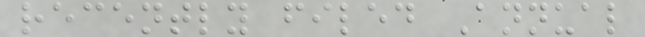recently filed Annual
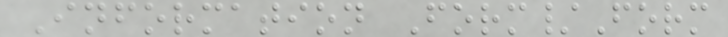Information Form/Form
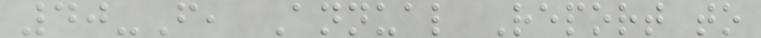40-F, Annual Report to
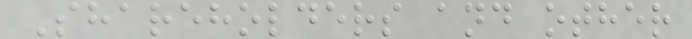Shareholders and other
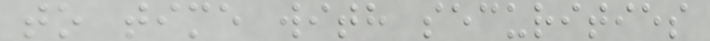to time with securities
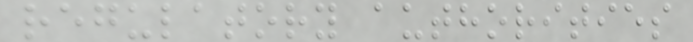regulatory authorities
